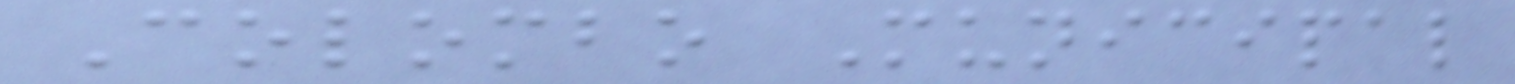Colombo Municipal
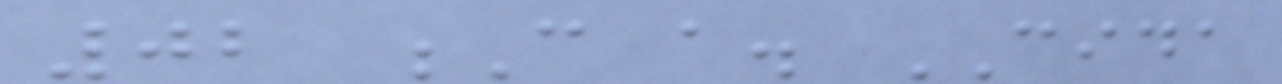02 C a. CIDA
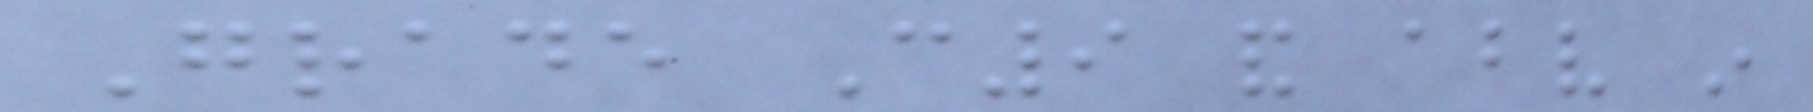Grade C9 and above in
